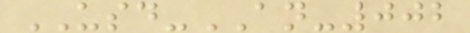USD-AN-002
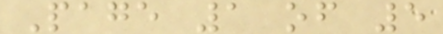Page 1 of 5
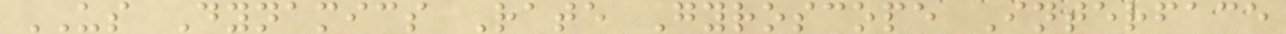US Dynamics Rate Gyroscope Interface
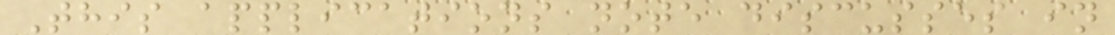This applications note discusses in
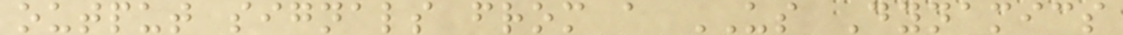output signals from a US Dynamics
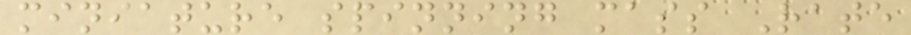miniature spinning mass Rate
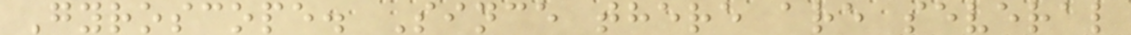Gyroscope. Since there are several
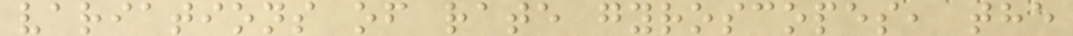variations of rate gyroscopes, the
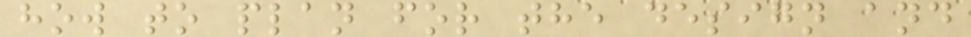how to plan for the design and
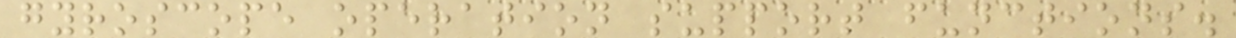gyroscope operation support functions.
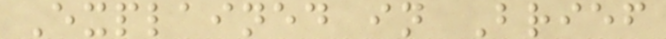Explained in Brief
